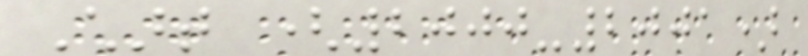Chart (2000-2001)
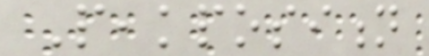Peakposition
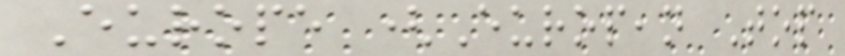Europe (European Top
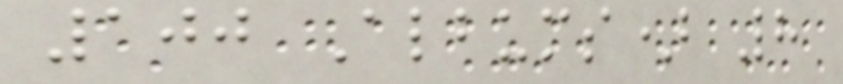100 Albums) 8
